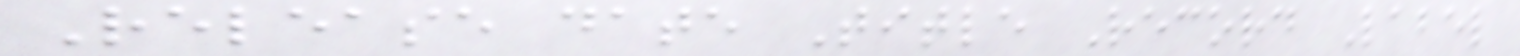Release date Title Record Label
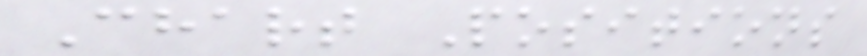Chart Positions
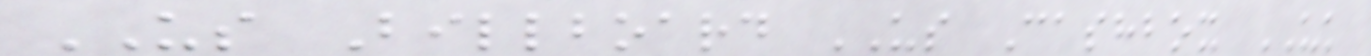US Billboard US Cashbox UK
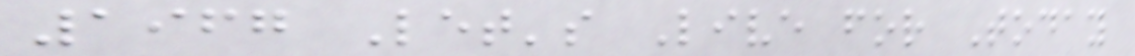1967 Let's Live for Today
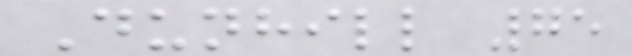Dunhill 75
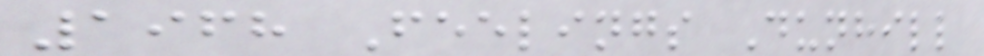1968 Feelings Dunhill
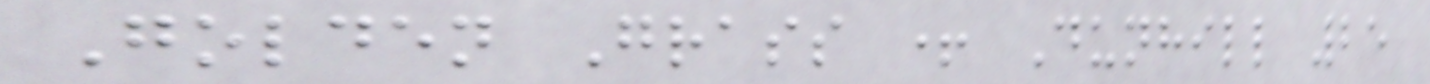Golden Grass + Dunhill 25
